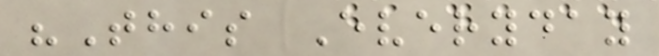"This Everyday
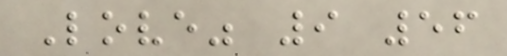Love" 9 56
